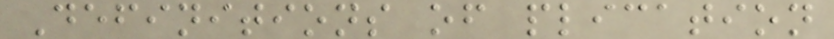Definitions of plication
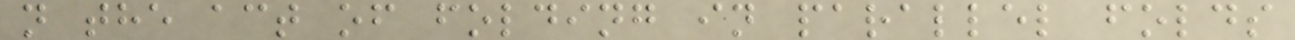n the act of folding in parallel folds
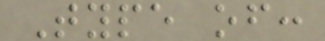Type of:
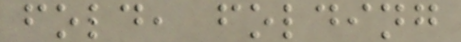fold, folding
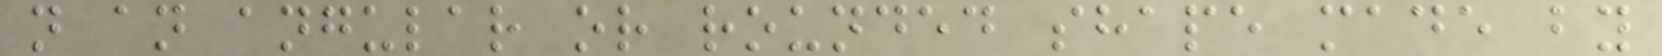n an angular or rounded shape made by
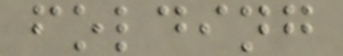folding
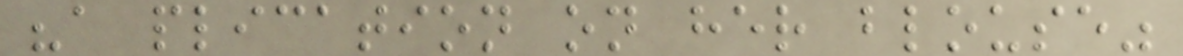"a plication on her blouse"
